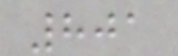801
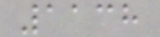1138
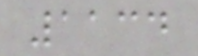1134
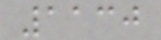1130
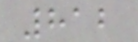812
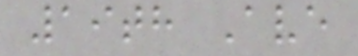19th Ave
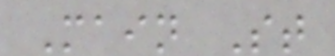Main St
